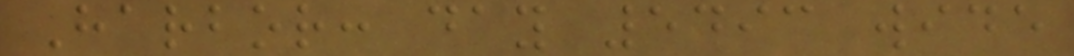Harbor: day 5493 wide
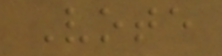Vote
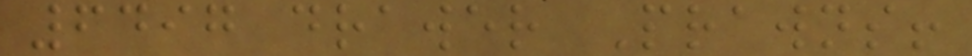6497 drawer Prawns!
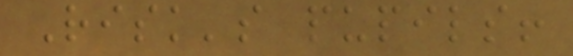Risk's pupils!
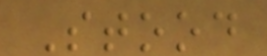Stood
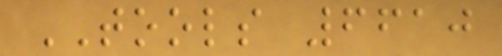TOOLS 6610
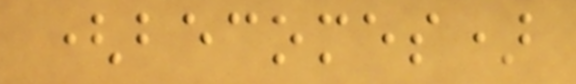(becomes)
